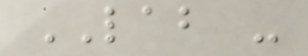LAB -
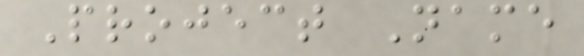Project Name
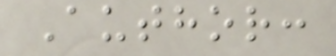Author:
